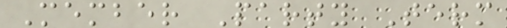Member Party Term
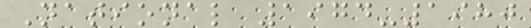National 1974-1980
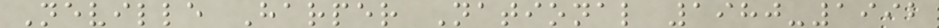Neville Harper National 1980-1992
